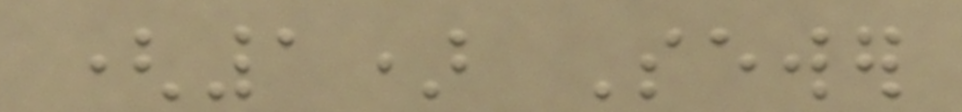(1) Sewer
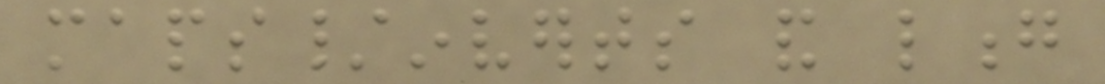maps/inverts and long
